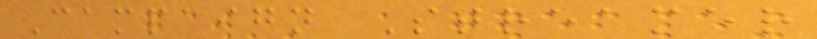Campaign Streamer
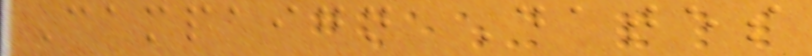Campaign Dates
